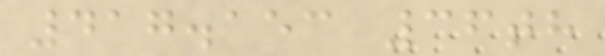417.153 36th
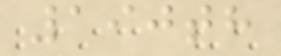190th
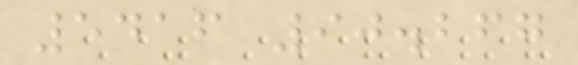5416 90.267
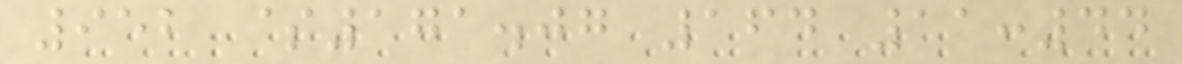952 $171.07 164 11:44
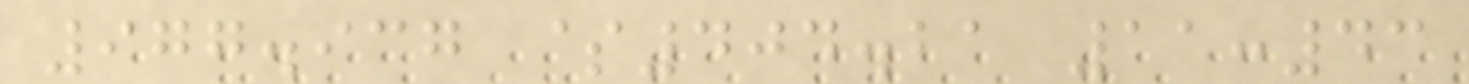977.937 $404.21 11:43
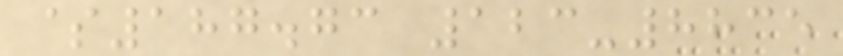$187.73 123-8835
